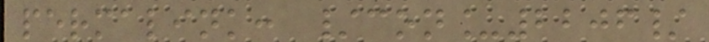permalink: /con_2206/
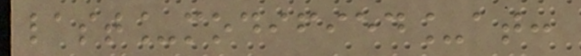last_modified_at:
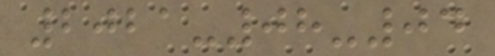2021-08-04
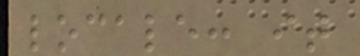locale: it
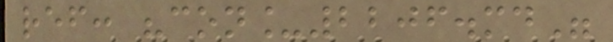ref: "con_2206.md"
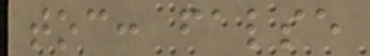toc: false
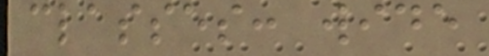classes: wide
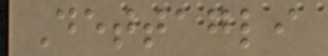Dettagli
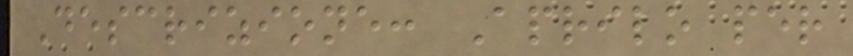Descrizione: Aprilo per
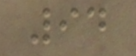94
